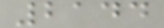2144
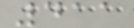411
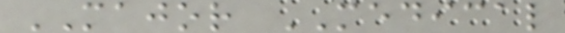MAJOR MEDICAL
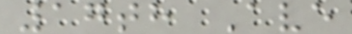17th Ave
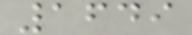1649
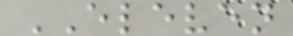ELEVEN
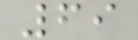69
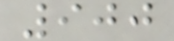900
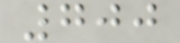700
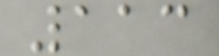113
